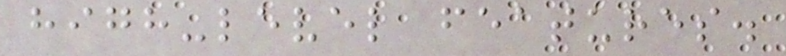high-level features.
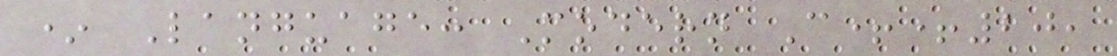* Language: Modern C++20,
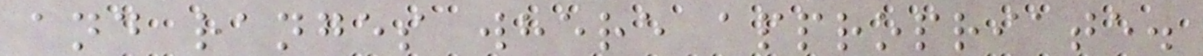and ranges where appropriate.
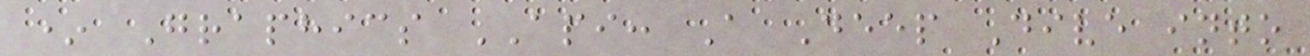* Graphics API: A Deep Dive into
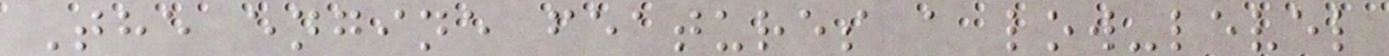The engine features a low-level
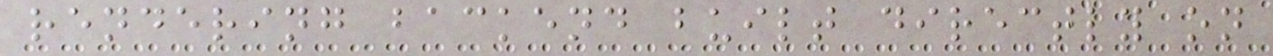rendering backend built directly on
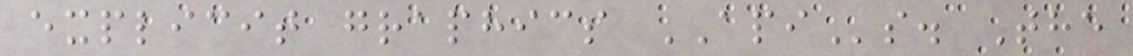explicit graphics APIs. The
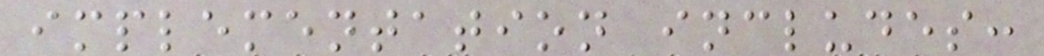implementation includes:
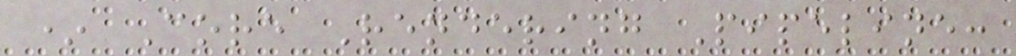* Core Rendering Pipeline:
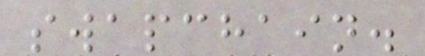swapchain.
